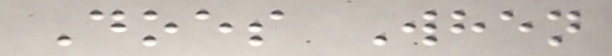Does When
